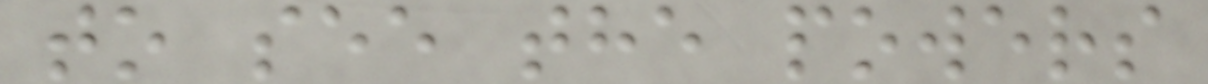to see the powers
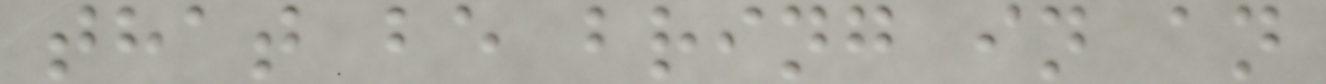that be bring in an
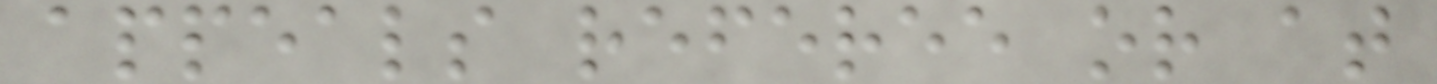appeals referee or at
